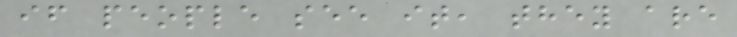if people see it, they are
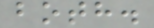both.
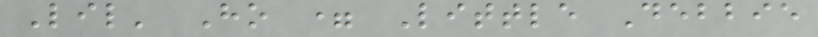Lil' Ho = Little Debbie
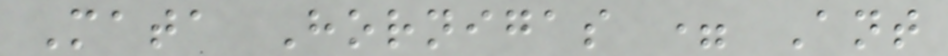Mata Hornigas = Ant
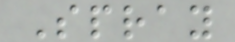Spray
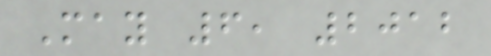May 6, 2012
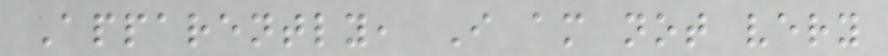Apparently, I am not very
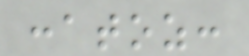:atoz:
